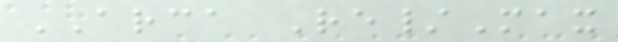ARCA Re/Max
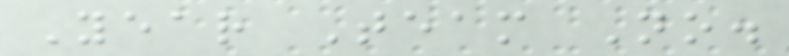Year Team No.
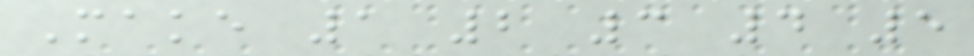Make 1 2 3 4 5
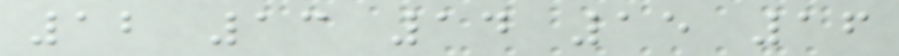12 13 14 15 16
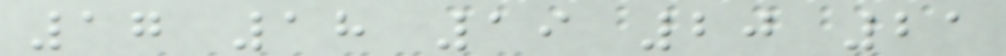17 18 19 20 21
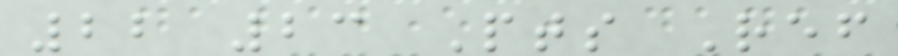22 23 Pts Ref
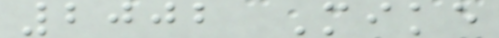2002 Mike
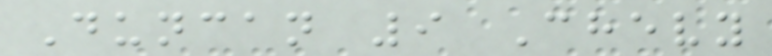Duncan 9 Chevy
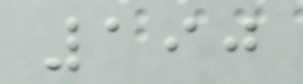190
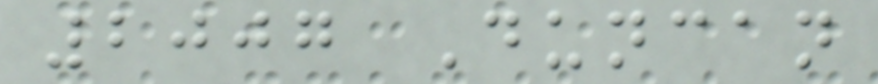2007 Duncan
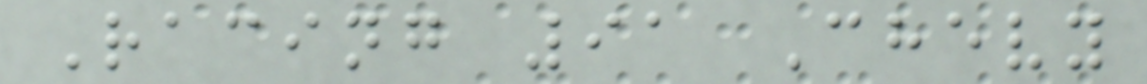Racing 91 Chevy
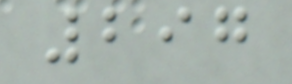297
